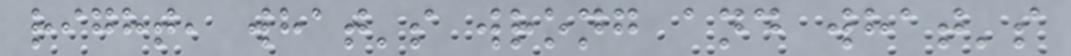right, what's wrong and what's
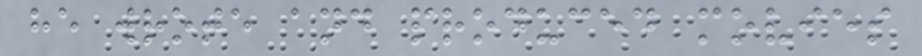he wrote and produced movies
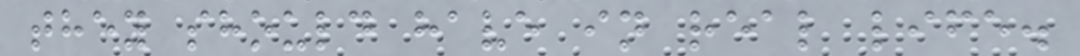they should have in real life.
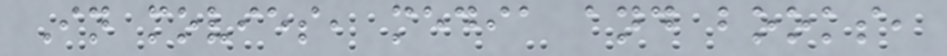In movies, media and books,
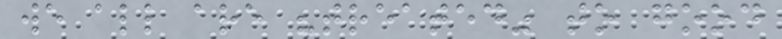we all are "treated" to good
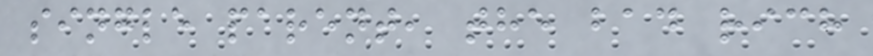single parent, the bad rich
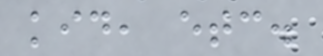kid, etc.
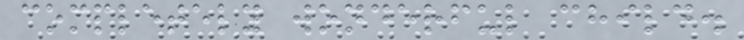completely wonderful child.
